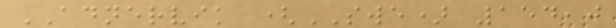ADNERVIK (SWE) 154,0
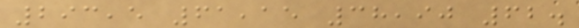293,5 61,15 38,90 62.
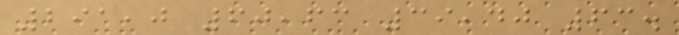291,0 60,63 39,40 63.
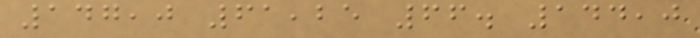147,0 61,25 66. 144,0
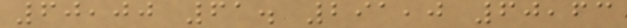60,00 61. 291,0 60,63
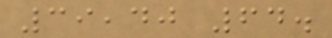39,40 64.
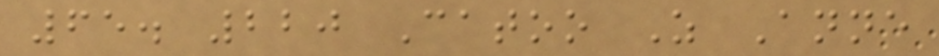65. 220 Catoo Z Anne
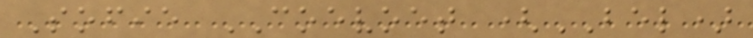Sofie COEVOET (BEL)
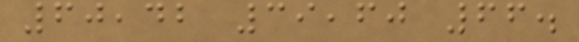60,42 39,60 66.
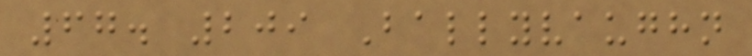67. 209 Ballyvaughn
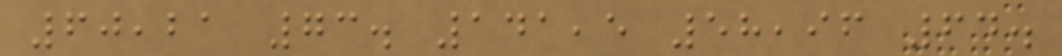60,21 73. 141,5 58,96 64.
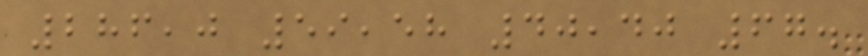286,0 59,58 40,40 67.
